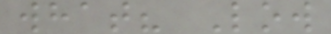what? Low
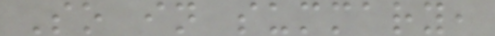So in summary,
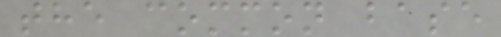the common base
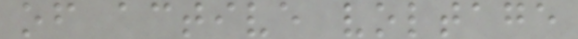of active voltage
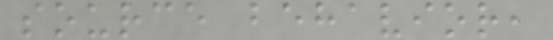source behavior,
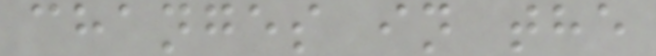changes in the
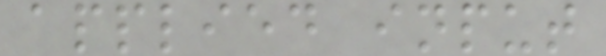applied input
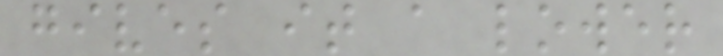gives it a lower
